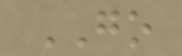GO
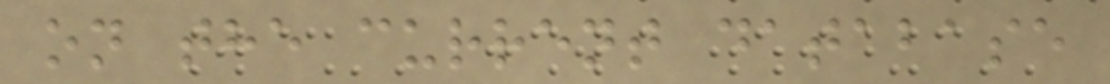on the current database
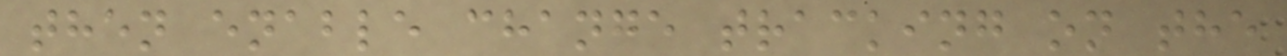then enable change tracking on the
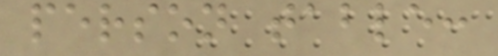person table:
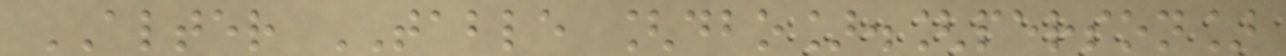ALTER TABLE [dbo].[person]
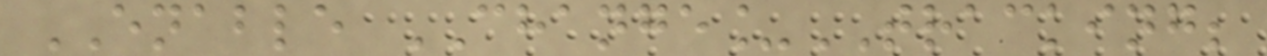ENABLE CHANGE_TRACKING;
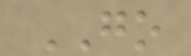GO
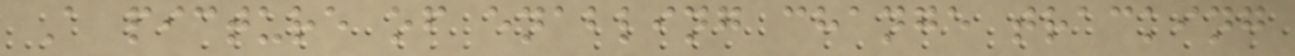A picture of enabling change tracking
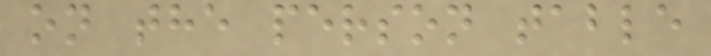on the person table
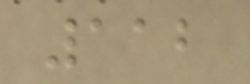112
